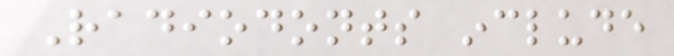Radiodonts include
